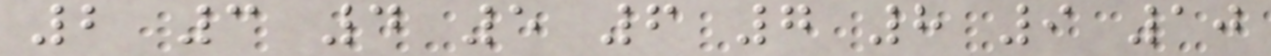2 3 4 5 6 7 8 9 10
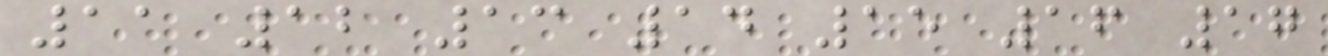11 12 13 14 15 16 17
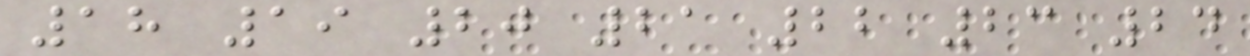18 19 20 21 22 23 24
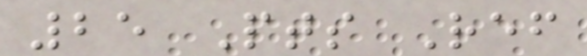25 Pts Ref
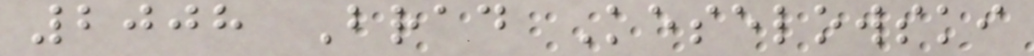2008 Brad Keselowski
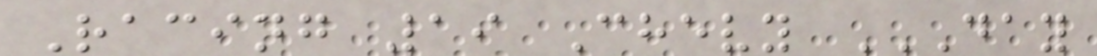Racing 19 Chevy DAY
